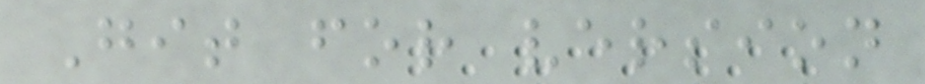Git for version
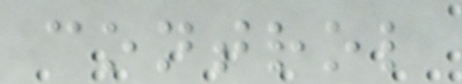control
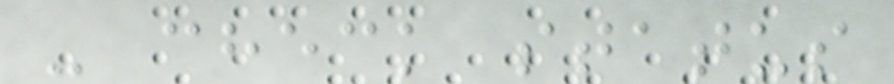- check status
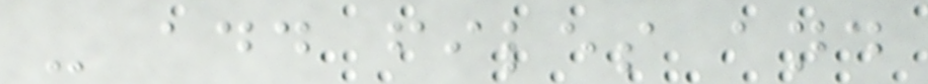- add files and
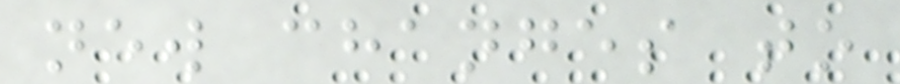new changes to
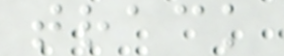track
